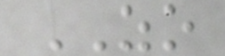ZO
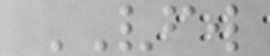VFW
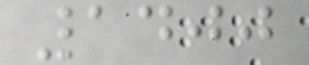1400
